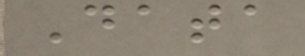Data
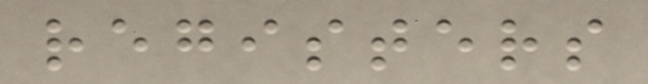registers
